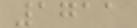1711
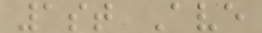1st Ave
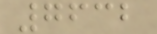7632
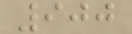900
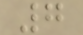7
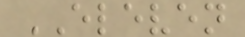ELEVEN
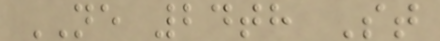NE 24th St
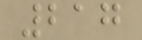217
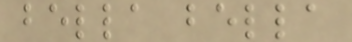bella bella
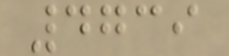4739
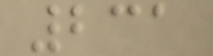231
